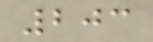203
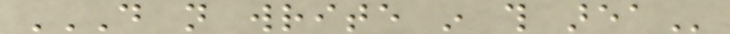DO NOT WRITE IN THIS AREA
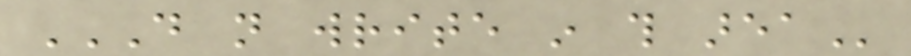DO NOT WRITE IN THIS AREA
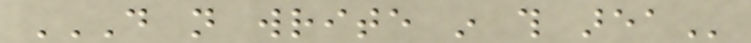DO NOT WRITE IN THIS AREA
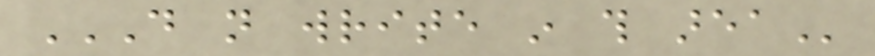DO NOT WRITE IN THIS AREA
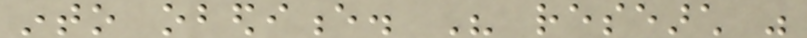into obedience. His research was
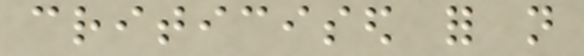criticised for not
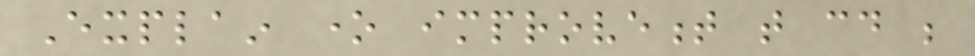Explain one improvement that could be
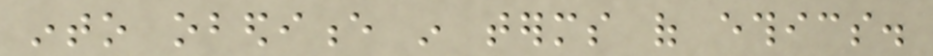into obedience in terms of ethics.
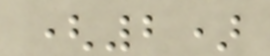(2)
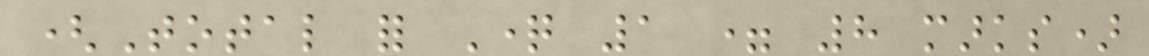(Total for Question 1 = 8 marks)
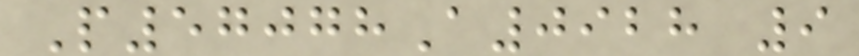P57078A0928 9
